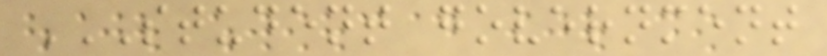STUDENT GOVERNMENT
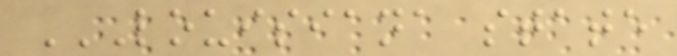LOUISIANA STATE
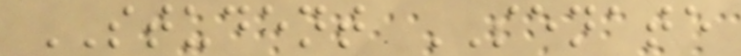STUDENT SENATE
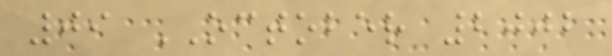09 OCTOBER 2002
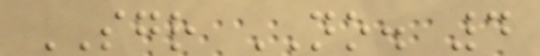SGR NO. 4
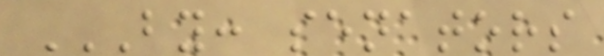BY: SENATORS
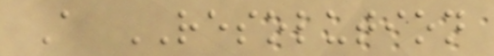A RESOLUTION
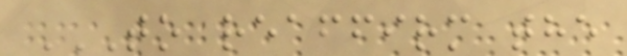TO REAFFIRM THE
